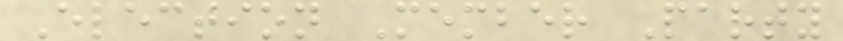Election Member Party
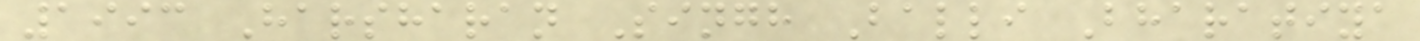1993 Harsharan Singh Balli Bharatiya
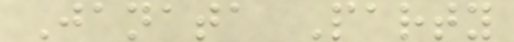Janata Party
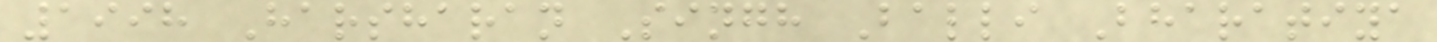1998 Harsharan Singh Balli Bharatiya
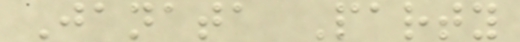Janata Party
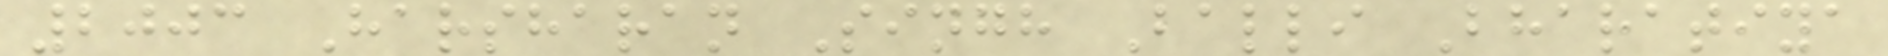2003 Harsharan Singh Balli Bharatiya
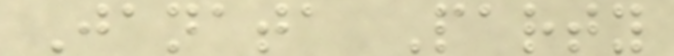Janata Party
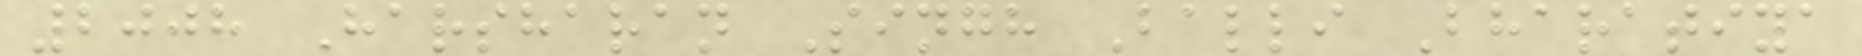2008 Harsharan Singh Balli Bharatiya
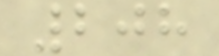208
